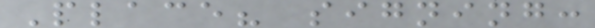Place? signing:
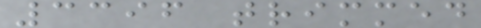3396 trimmed
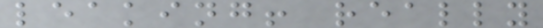leaking! really
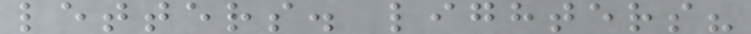letters. lighters?
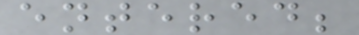entered;
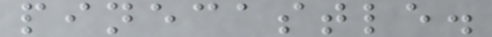pinecastle.
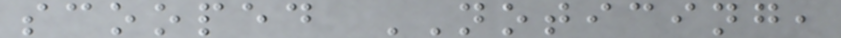scooped NOTICING,
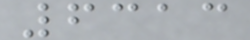6313
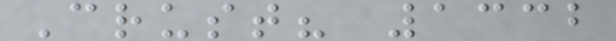Crust? 1332
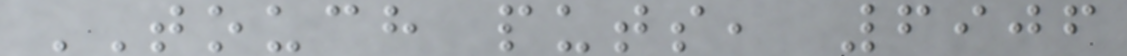TOUCH puts, 6906
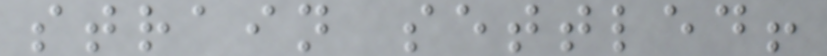strain settled!
